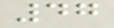47
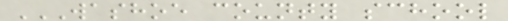WASHOE COUNTY SCHOOL
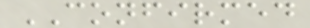CONFIRMED
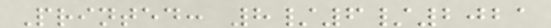Printed: 8/6/2021
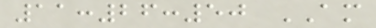11:26:50 AM
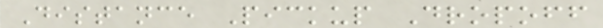Distance Pickup Dropoff
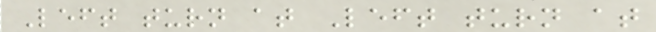Left turn at Left turn at
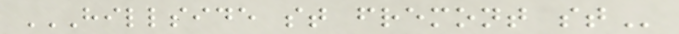HILLSIDE ST FREMONT ST
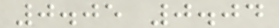0.05 0.04
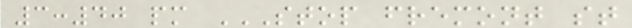3:40 pm STOP FREMONT ST
